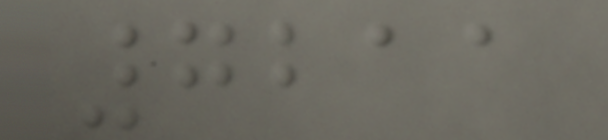7211
